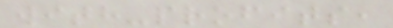with-profits,
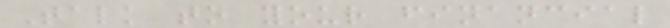Talk to your financial
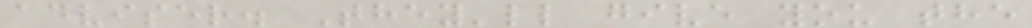adviser. They'll give you the
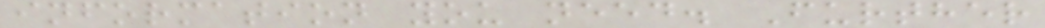information you need. Further
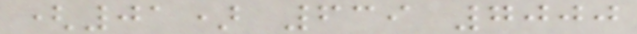(01) 639 7000
